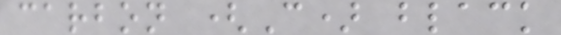carbon (C) black
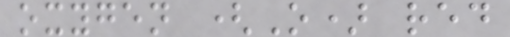oxygen (O) red
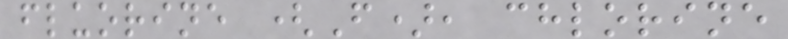fluorine (F), chlorine
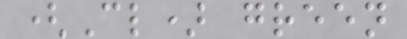(Cl) green
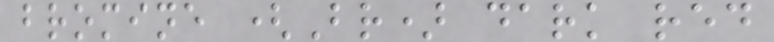bromine (Br) dark red
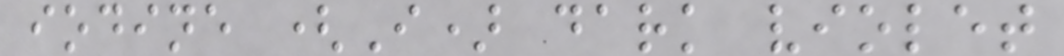iodine (I) dark violet
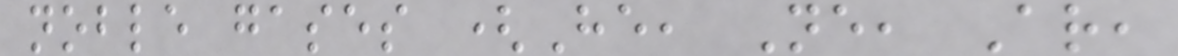noble gases (He, Ne, Ar,
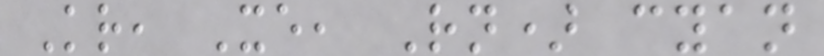Kr, Xe, Rn) cyan
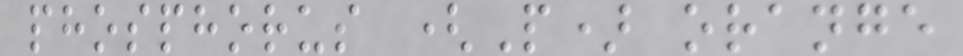phosphorus (P) orange
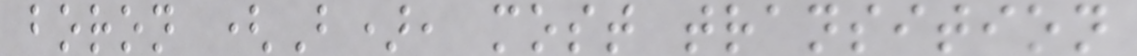boron (B), most transition
